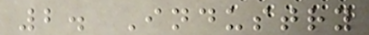2. Industry
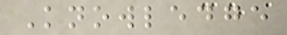Knowledge
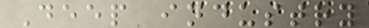Deep industry
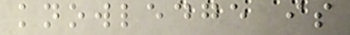knowledge is
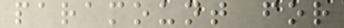paramount for
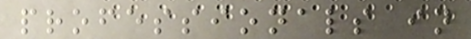professionals in
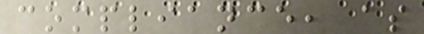compliance, as
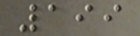199
